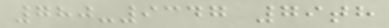780-9347 79th
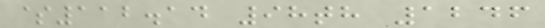$112.14 98th 1246
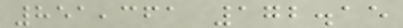851,361 172.15
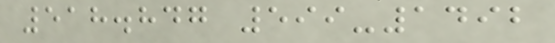518.847 599-1492
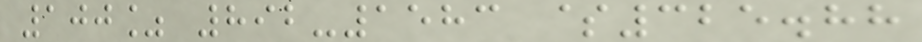100% 892-1583 $325.88
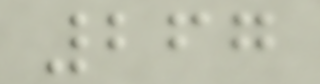267
